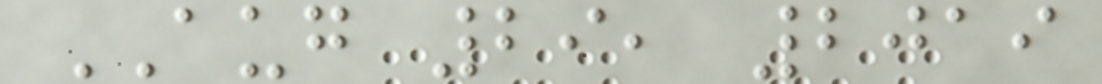AUG 29, 2019
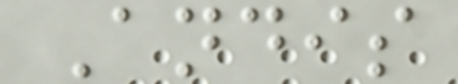Andis
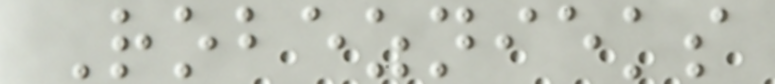Robeznieks
